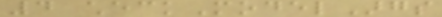4 checkModelArgs
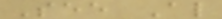See Also
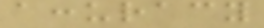accuracy
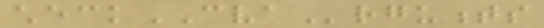checkCVArguments
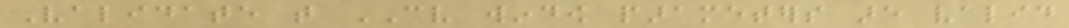Validate that CV window parameters are valid
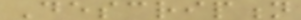Description
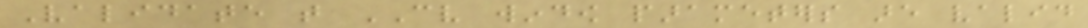Validate that CV window parameters are valid
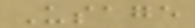Usage
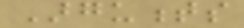Arguments
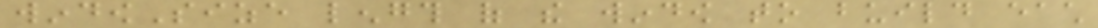windowSize length of the window to build each
